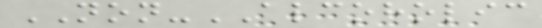NON-ALCOHOLIC
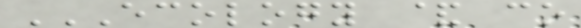ECOLOGY & CO
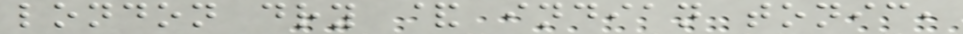london dry & indian tonic,
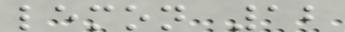lemon 12
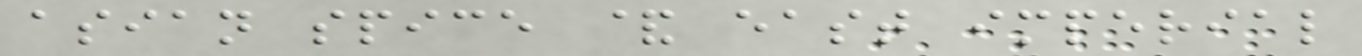asian spice & east imperial
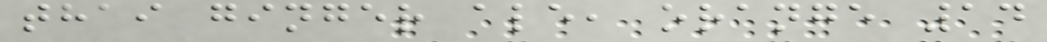thai ginger ale, orange 14
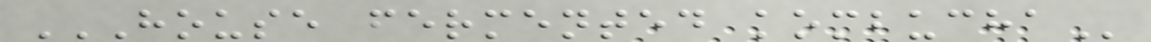HOUSE FERMENTED KOMBUCHA
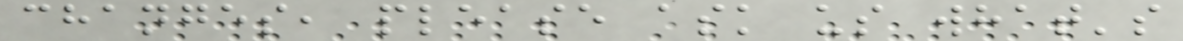changes, please ask us what's
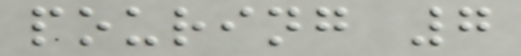pouring 7
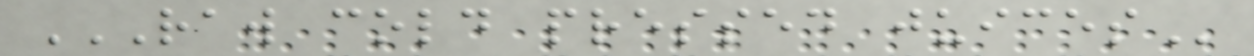RAW COLD PRESSED JUICES
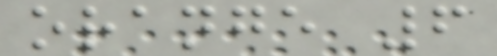orange 6
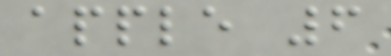apple 6
